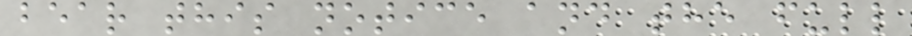bear this notice and the full
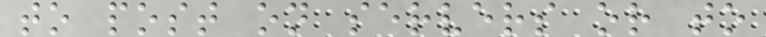to post on servers or to
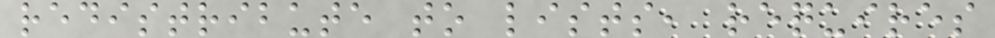redistribute to lists, requires
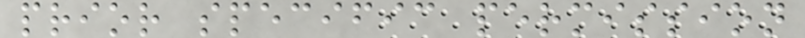prior specific permission
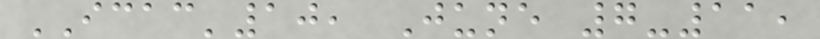ICAC'10, June 7-11,
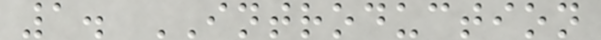1. INTRODUCTION
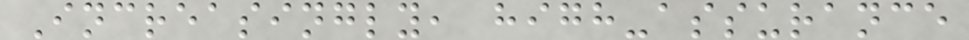Increasingly, high-assurance
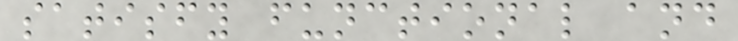satisfy functional and
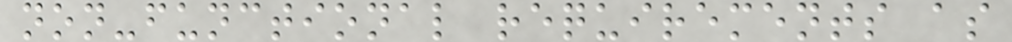non-functional requirements as
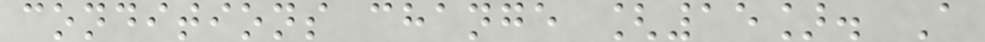conditions change [15]. A
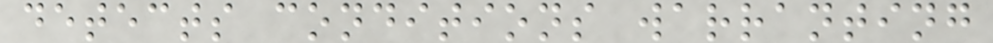detects conditions warranting
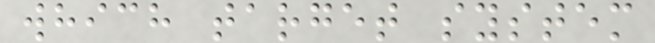which target system
